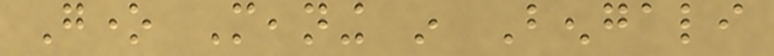Gone Meaning in Bengali
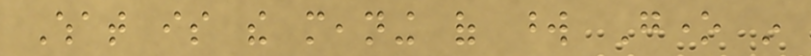What is the meaning of word Gone in
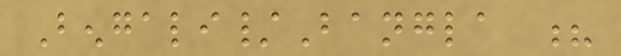Bengali/Bangla ?
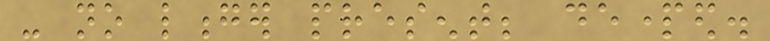- no longer present; departed.
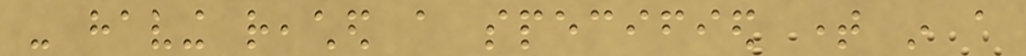- having reached a specified time in a
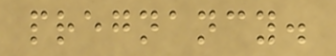pregnancy.
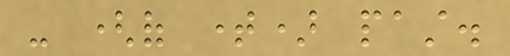- (of time) past.
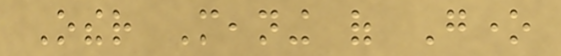Other Meaning of Gone
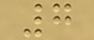7
